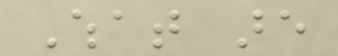What are
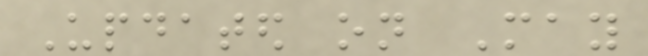Updated on May
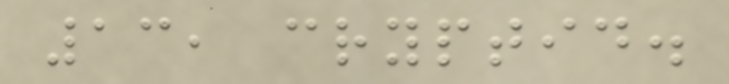13, cryptid.
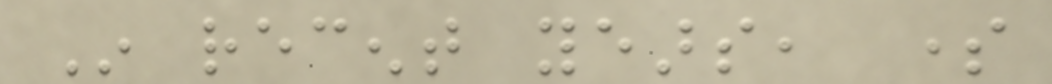In recent years, some
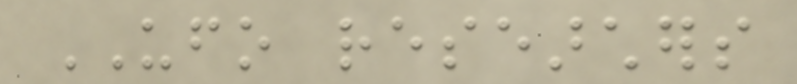UFO researchers
